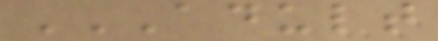ADULT
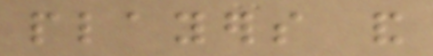players and
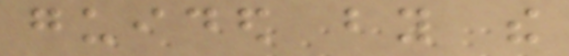guided by the
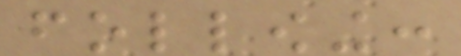following:
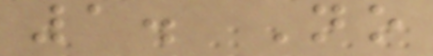1. No
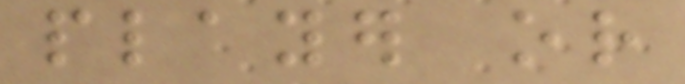player or
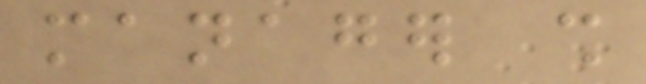manager shall
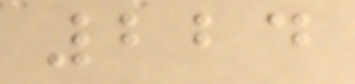224
